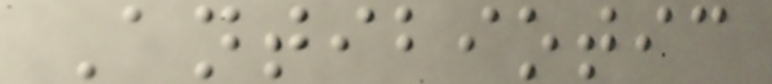Antibiotic
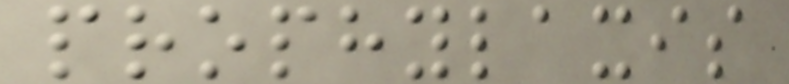prophylaxis
